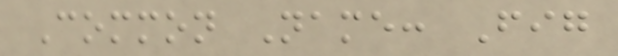Common Name: Fig
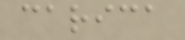carica
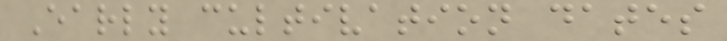Early cultivation dates
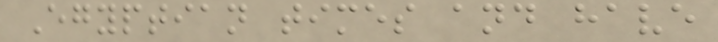Egyptian times and have
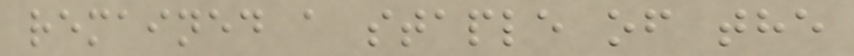remained a staple of the
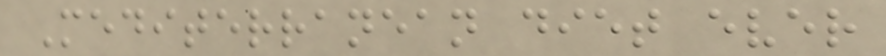Mediterranean diet ever
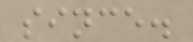since.
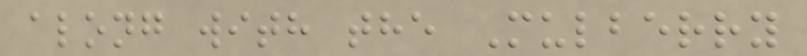along with the Mulberry
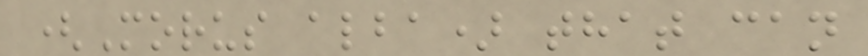(Morus alba) that can
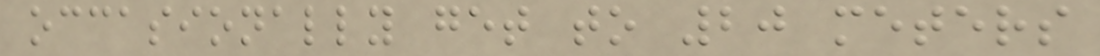occasionally get to 20 meters
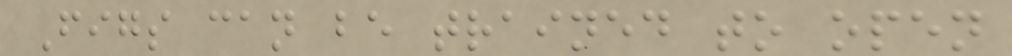Figs can be trained to open
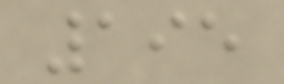195
